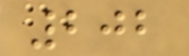202
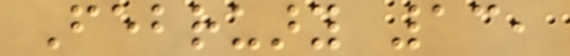February 13,
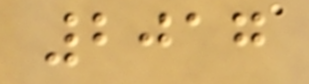2017
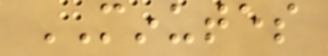MINUTES
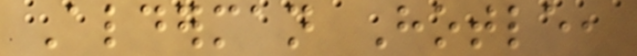Alderman Hotle,
